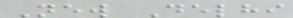New Delhi
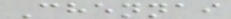Chennai
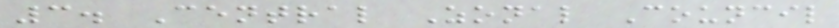3. Central Zonal Council
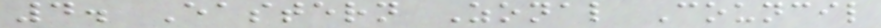4. Eastern Zonal Council
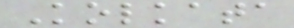Kolkata
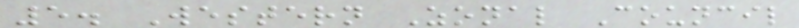5. Western Zonal Council
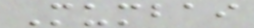Mumbai
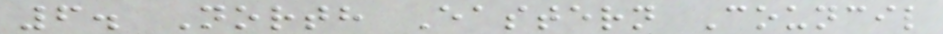6. North Eastern Council
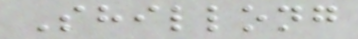Shillong
